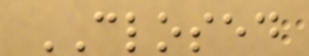CLOSED
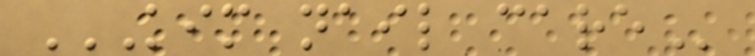KIM NAIL CARE
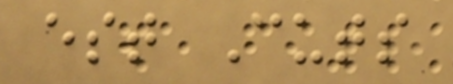est Cuts
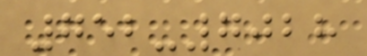752-7028
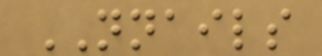NNAILS
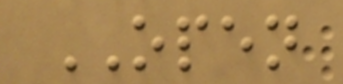OPEN
